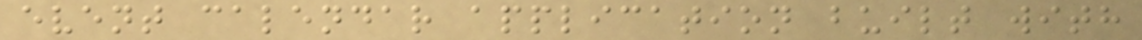event calendar application built with
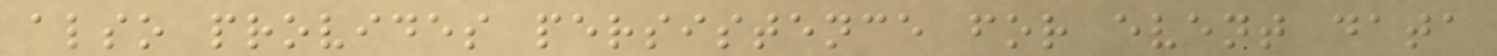also provides persistence for event data
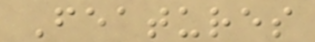Features
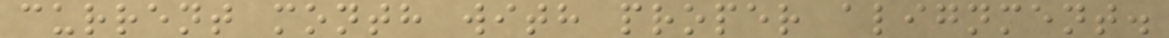current month with proper alignment.
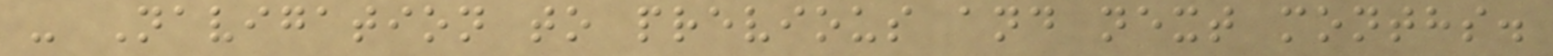- Navigation to previous and next months.
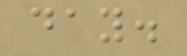day.
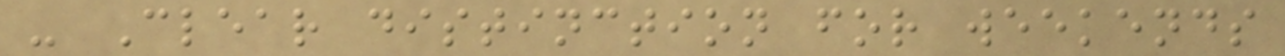- Clear distinction for weekends
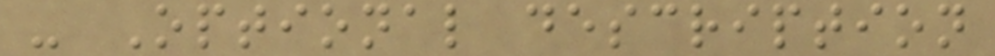- Optional description
